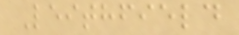Leithfield
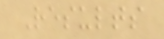Results
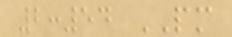2:54 PM
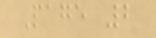Page 2
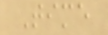Time
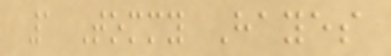1 Tommy Hayes
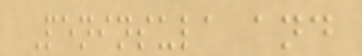Peninsula and
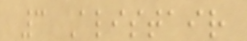3 Alistair
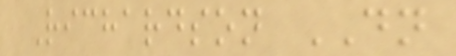Richardson DN
